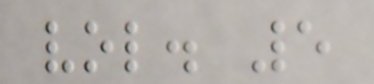vol. 5
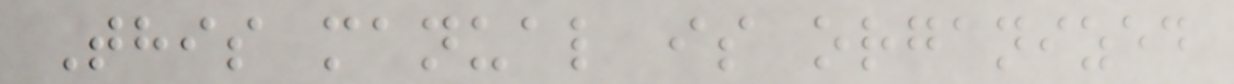This manual is organized
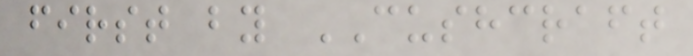first by CUSHCRAFT
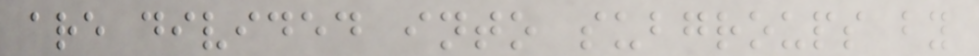are divided into subgroups by
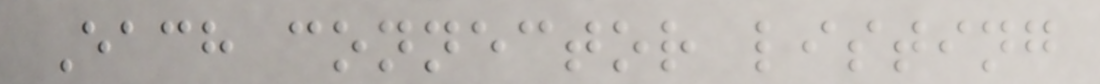Each connector listing
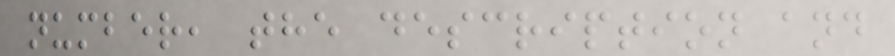number, the description and
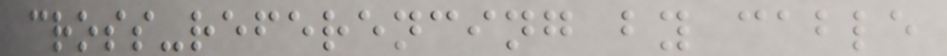cross-referencing by cable
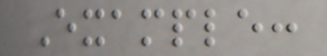Example:
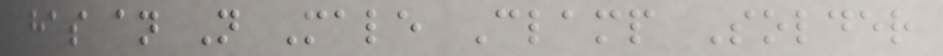has an N Male Clamp Solder
